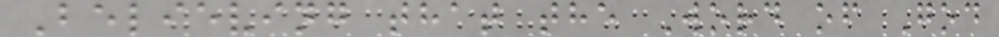Believing that the Word of God
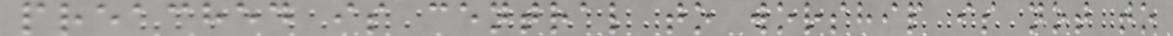preached is central to worship is not to
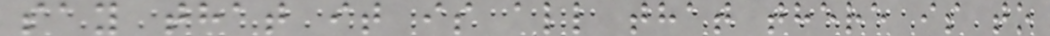say that it is all that there is to
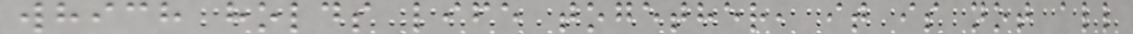which holds life together, it is not all
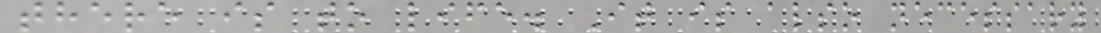there is to life. It is also necessary
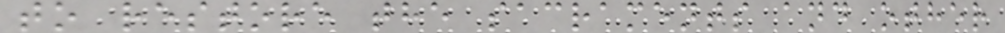to restore the sacraments and other
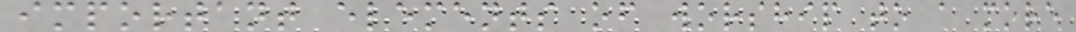important elements of worship to a more
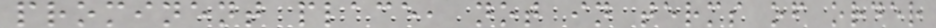prominent place, not in terms of order
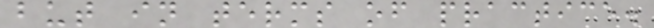but in terms of practice.
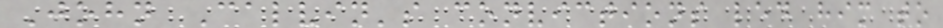John Calvin's convictions led him to
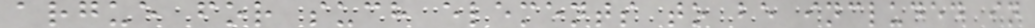argue for such elements to be included in
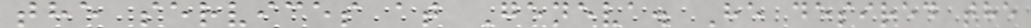the services at Geneva. He desired the
